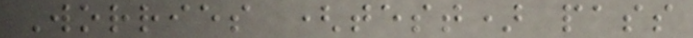Worries (test) pass
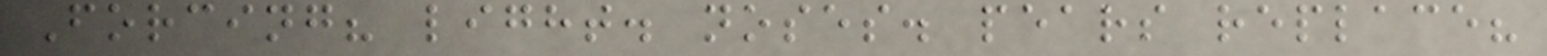Forcing? light. noses. pears replace?
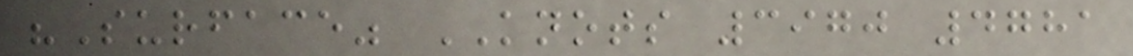"Surface" KNOTS 3970 4781
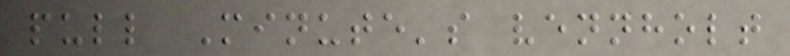pull Minute's vennholt
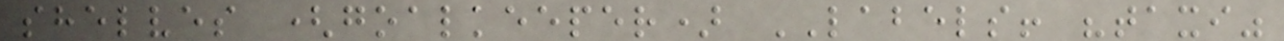shelves (goalkeeper) LABELS! "taxi"
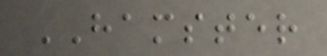HAMSTER
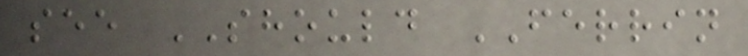see SHOULD FERRIN
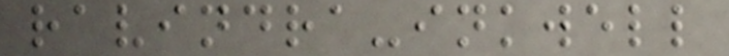ravindra-inkwell
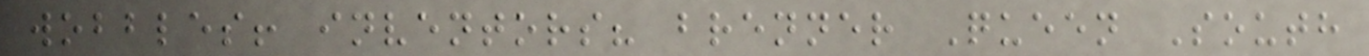wobbles! inventors? brenner Queen South
